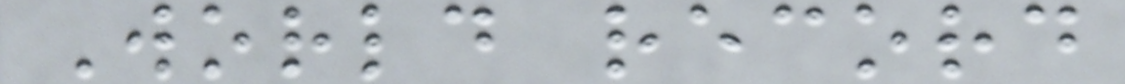World record
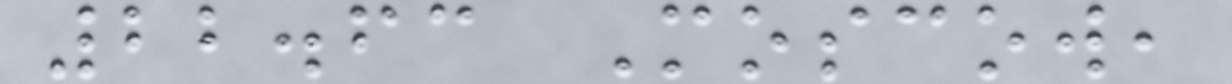22.63 Moscow,
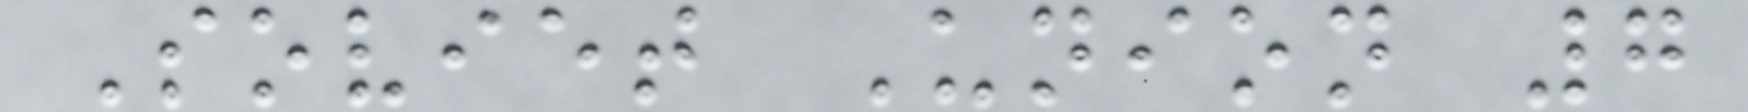Soviet Union 7
